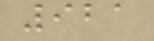921
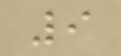9
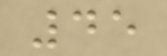45
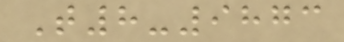T8-9873
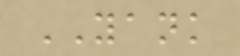YANK
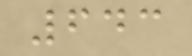643
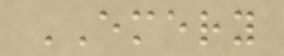EMERY
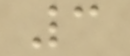3
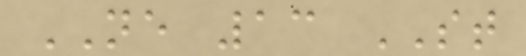NE 13 ST
